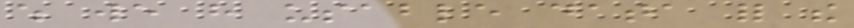which we have usable data for the
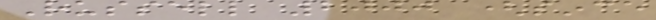Russell 2000 (since
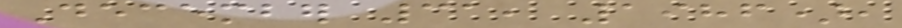December 31, 1986),
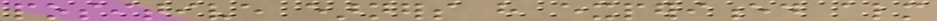positive earners have experienced almost
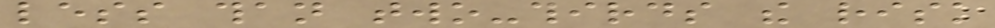less than two-thirds the risk
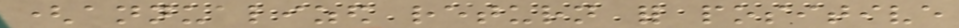(annualized return for positive
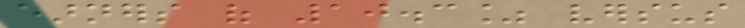earners of 10.3% versus
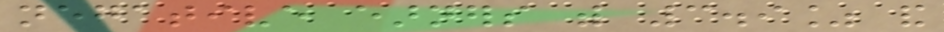negative earners with 3.9% and
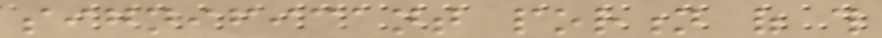significant portion of this
